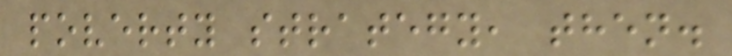poverty strategy, then.
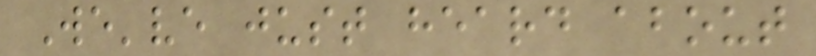We've just heard about
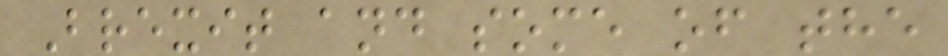Brexit and some of the
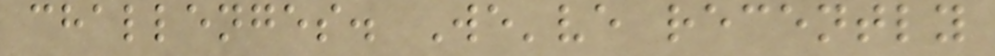challenges. We've recently
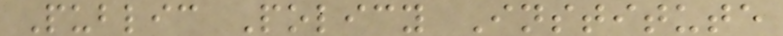Public Policy Institute
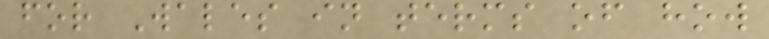for Wales in terms of how
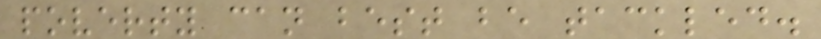poverty can best be tackled.
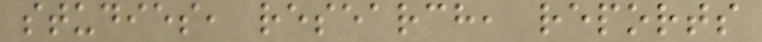studies, research, reports
